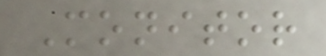Monitor
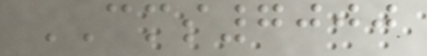CMS7000
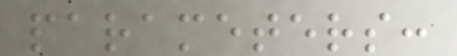parameters:
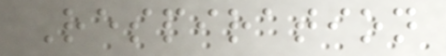Respiration
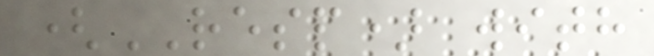(RESP) with
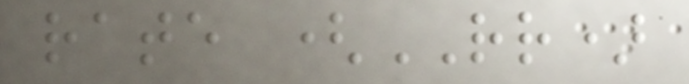rate (RR)
